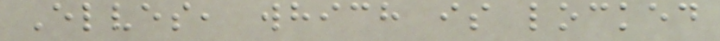Elves, which is locked
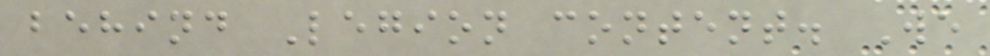behind Legion content. We
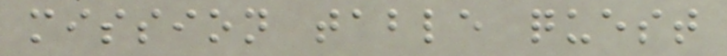mission table quest
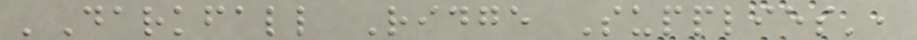'Darkfall Ridge Supplies',
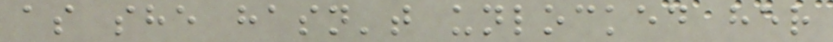as she hasn't unlocked her
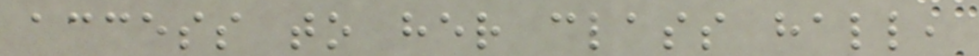access to her class hall,
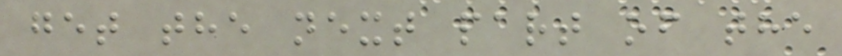get the next part of the
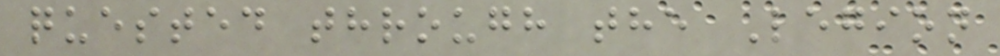quested through the Legion
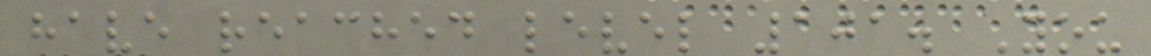have reached level 101. You
